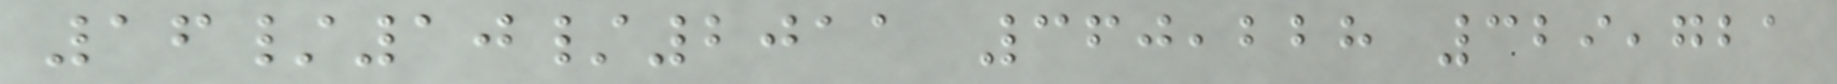16/10/2011 360,228 329,721
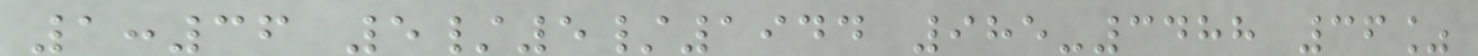1:36 5/5/1944 985-3488 36%
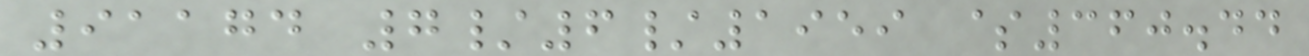91174 7/6/1959 $360.44
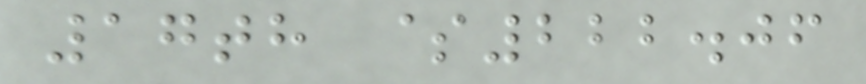17th $222.06
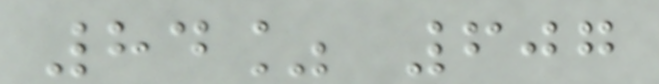84% 607
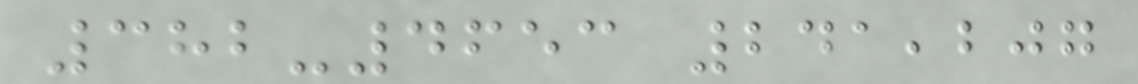382-4653 241,207
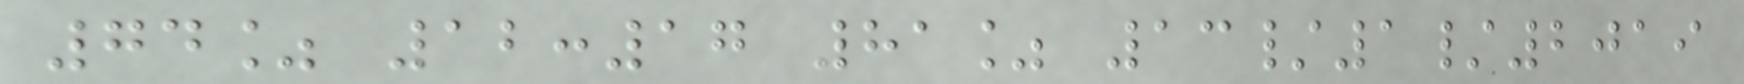74% 12:17 81% 13/1/2019
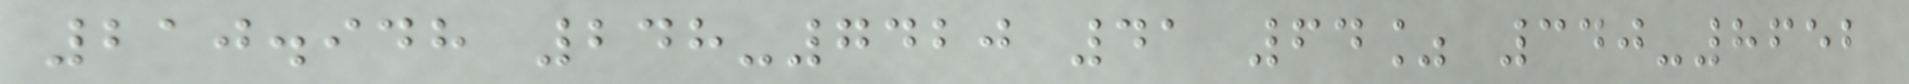210.948 248-7420 41 64% 340-8652
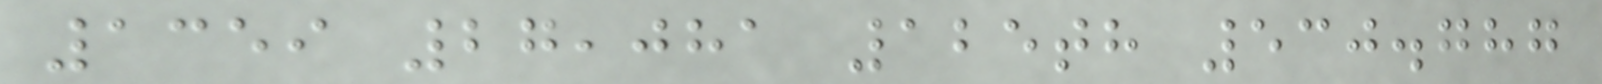1359 27,081 125th 530.787
